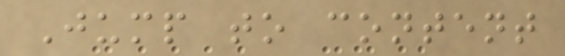Jump to content
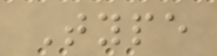Type
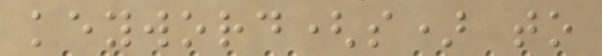keyword(s) to
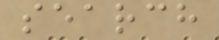search
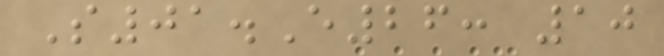S01.E26: 10
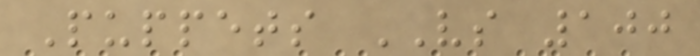Puppets VS 100
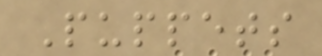Puppets
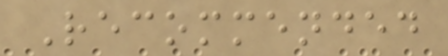Recommended
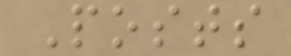Posts
